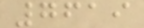7619
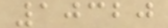10320
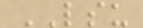LSU
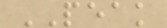PEAK
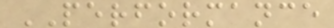PERFORMANCE
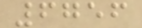6756
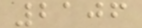2106
